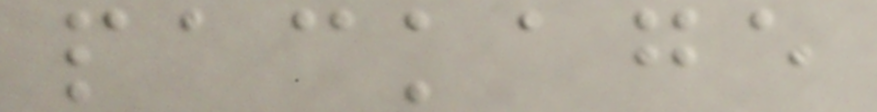package
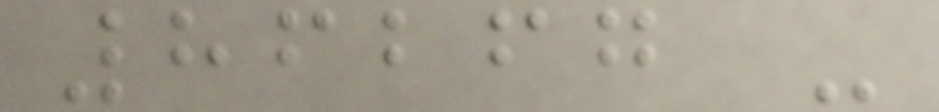86267 -
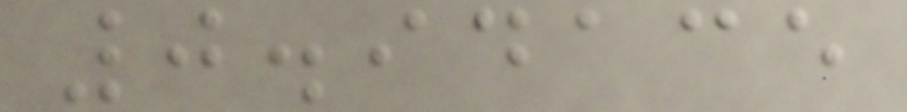0.94135
